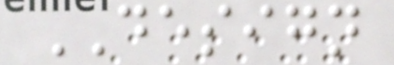DESIGN
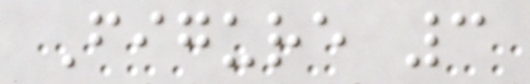Figure 3
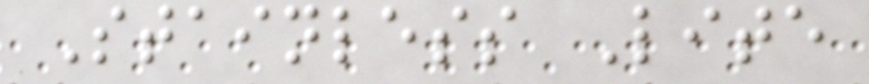Stainless Lite
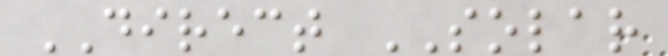DIRECT SOLAR
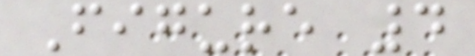Figure 4
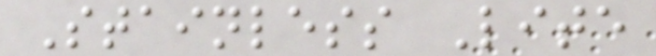Stainless Lite
